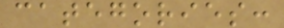categories:
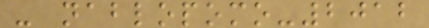- nablopomo-2012
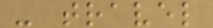- travel
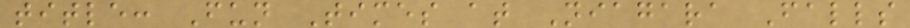title: Fun Times at Niagara Falls
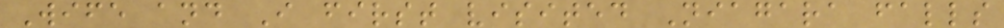Wife and I first visited Niagara falls
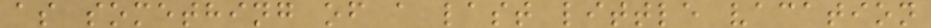as something of a last little vacation
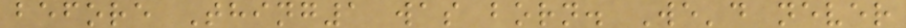before Thing1 was born. We'd never
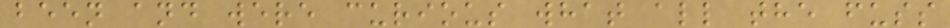been and were curious what all the fuss
